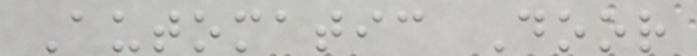Automatic Door
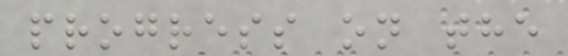progress on the
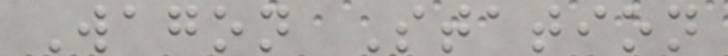Wagon Station
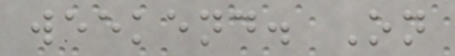weekend. On
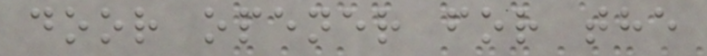door opener for the
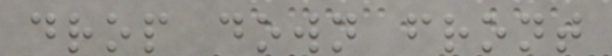drop down front
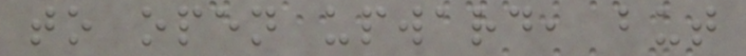to open upward, but
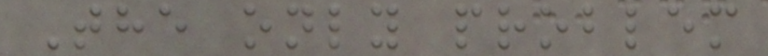The only problem
